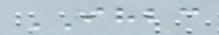IHBC
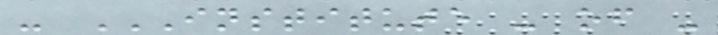- INSTITUTE - OF -
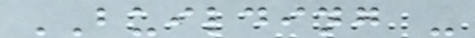BUILDING -
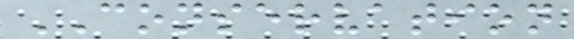CONSERVATION
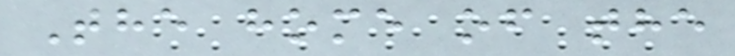The home of the
